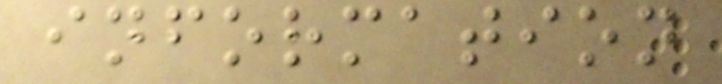information
